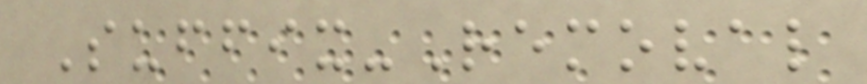Suffix-Removal
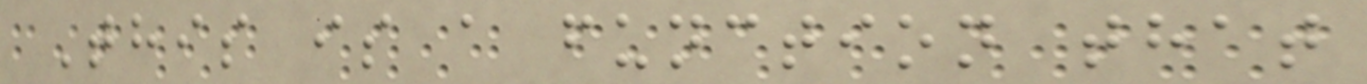This is a function that
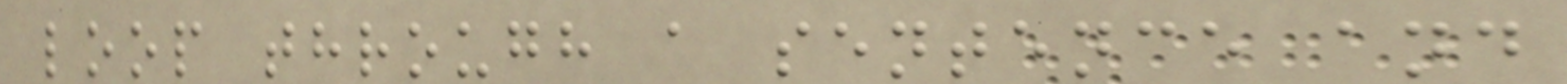loop through a sentence and
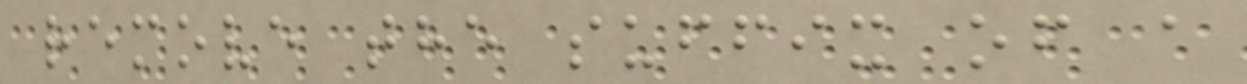remove the suffix of a
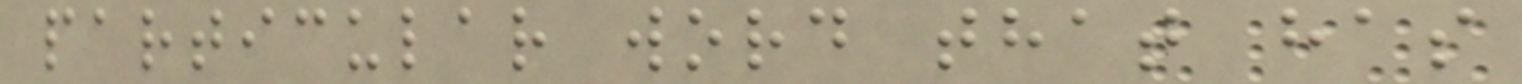particular word that has
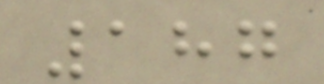187
